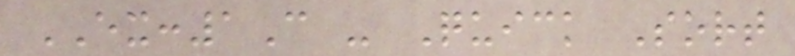EX:1C - Quick Sort
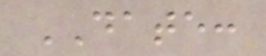DATE:
